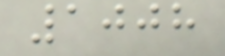1008
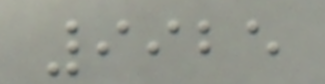9925
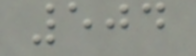504
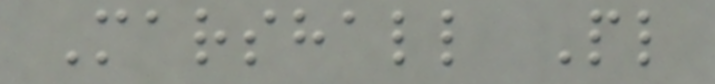Marshall Pl
